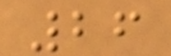26
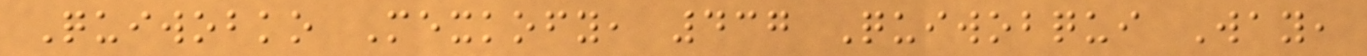Quiwobko Mexkofy, 437 Quiwobqui Way,
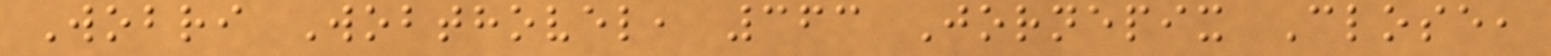Wobri Wobthovel, 363 Jornepix Close,
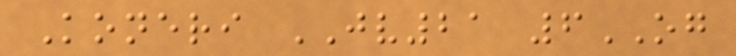Koneri JV21 6OG
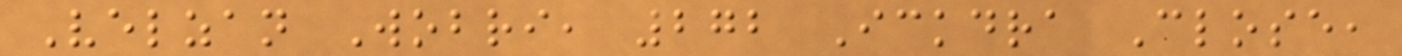Velzan Wobri, 272 Ickdra Close,
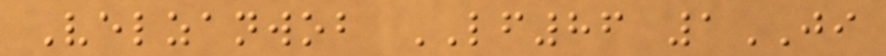Velzanwob LF86 1JI
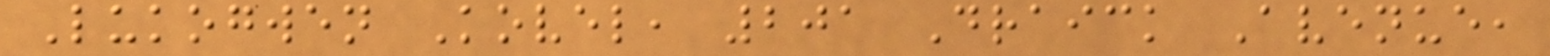Lukogwen Kovel, 201 Draick Avenue,
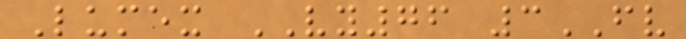Lumex VY76 3FV
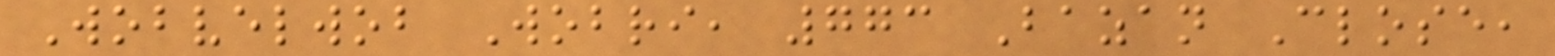Wobvelwob Wobri, 773 Bazan Close,
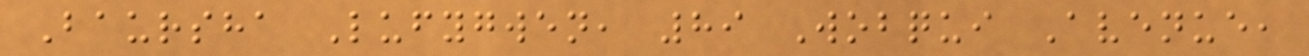Baursha Lufygwen, 89 Wobqui Avenue,
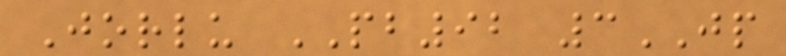Jorlu PB92 3JP
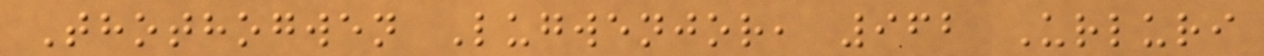Thothogwen Lugwenjor, 962 Urluri
